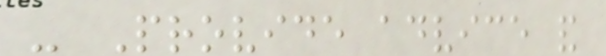- Provide advice and
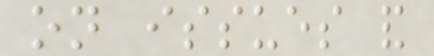on issues and
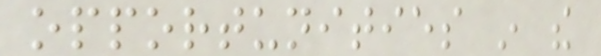opportunities in the
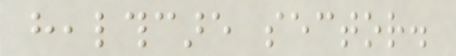healthcare sector.
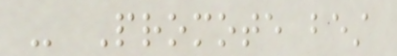- Promote best
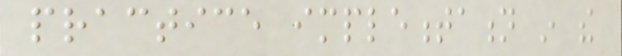practice implementation in the
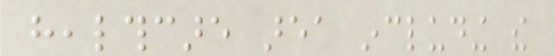healthcare area including the
